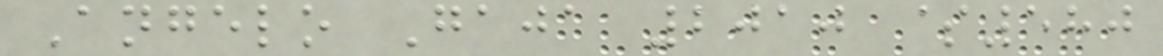Angelo Gaja 2010 $580
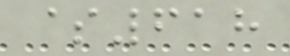$618
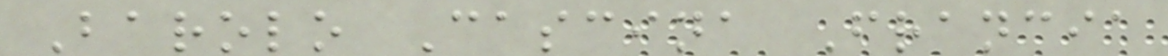Barolo Cascina Francia
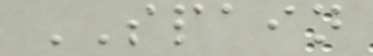SPAIN
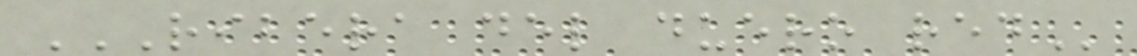RIBERA DEL DUERO RED
